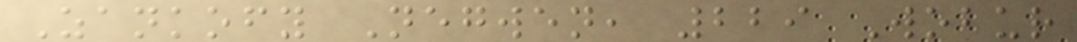Zankofy Negwen, 229 Wobur
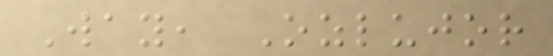Way, Ozlujor
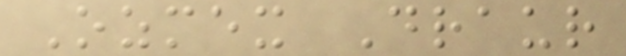Ozmex Draur
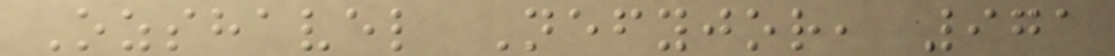Ozshavel Nefyjor, 971
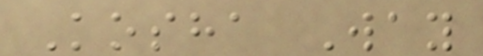Kosha Way
